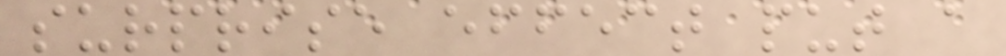surprise effect put a
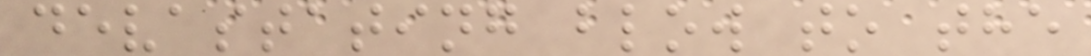devastating blow to the
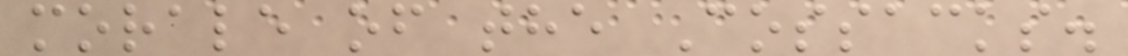morale of the Cossacks.
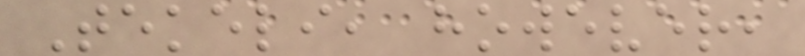Tekeli, however,
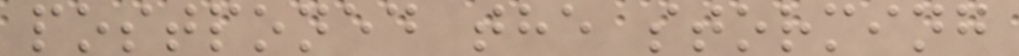postponed the storming
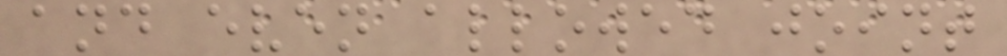and even allowed joint
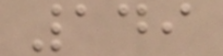149
